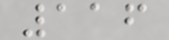116
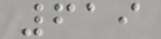619
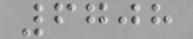6708
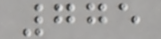775
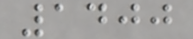1400
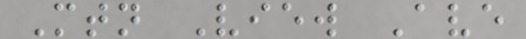Mtn View Ave
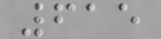615
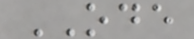ODE
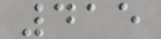415
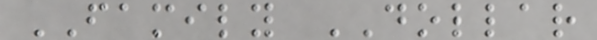FAMILY DOLLAR
